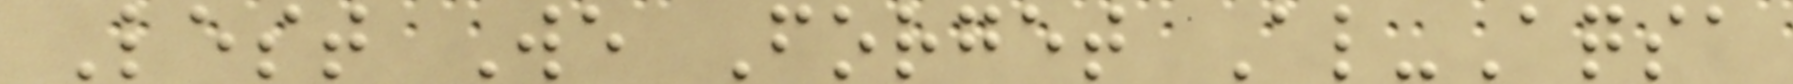Lest We Forget Al-Aqsa
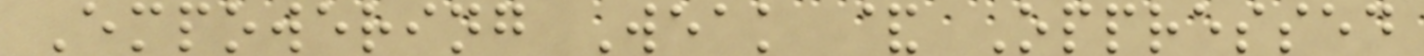Empowering Weak & Oppressed
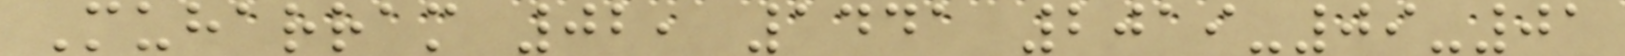Muharram 02, 1441 2019-09-01
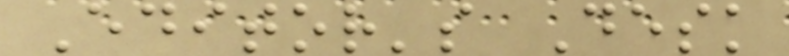Editor's Desk
